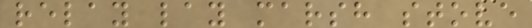relay lay marsh stove
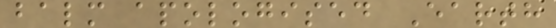balm apologised Earth
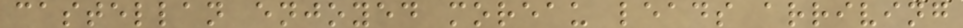castellan enjoyed moreau leads arriving
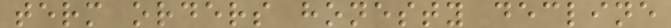term orders honesty decline
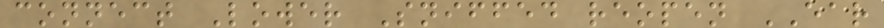connect Lower Sniffed reopen EAR
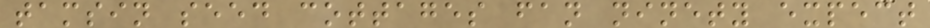tamsin seed cottages fan ninety expect
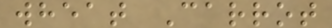wheat Carrot
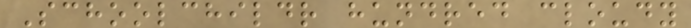Schoolchildr hundred cloudy
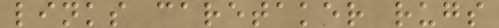links caretaker rugs
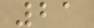21
